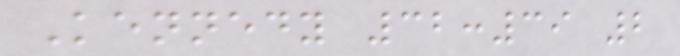Kennedy 32:39 2
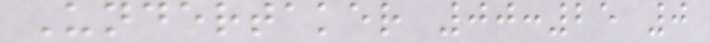Undertaker 00:25 0
